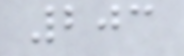203
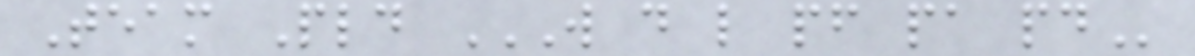Team Pld W D L PF PA PD
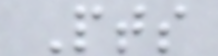Pts
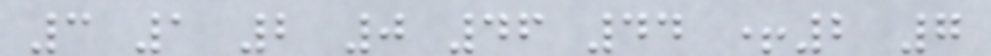3 1 2 0 46 44 +2 7
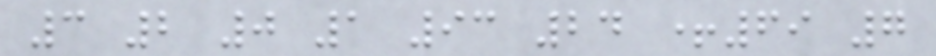3 2 0 1 93 24 +69 7
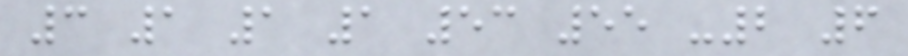3 1 1 1 53 55 -2 6
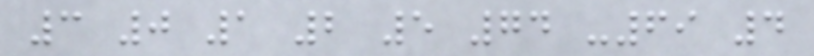3 0 1 2 5 74 -69 4
